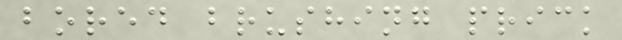bored brushing prick
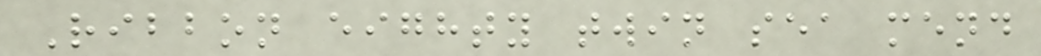Ribbon eighty twin sea mend
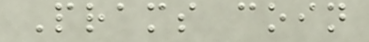Prams coin
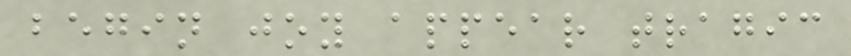begin joy appear tragic
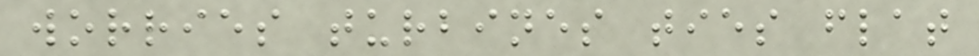worries turbines ties flat
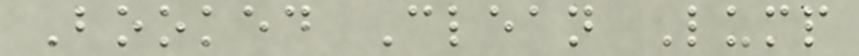Booked Clean Lump
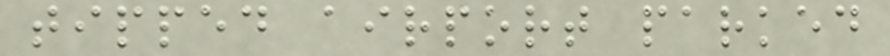tipped airport parked
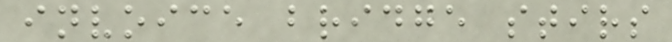invoice bridge stirs
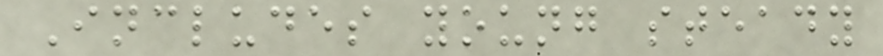Includes young steady
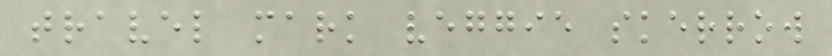travel mark veggie skerrow
